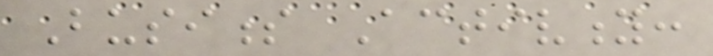Business Activity:
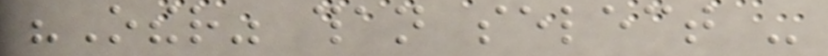"Other" than select -
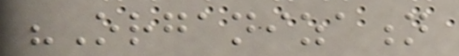"Organization
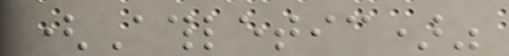(Athletic)"
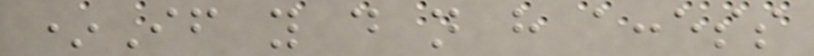*If you do not have access
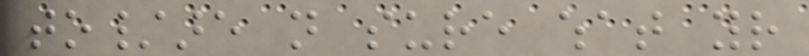to/are not sure what your
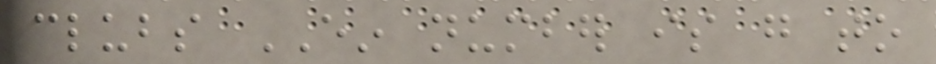clubs EIN number is go to
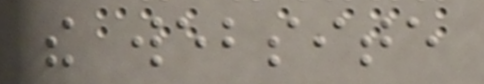the website
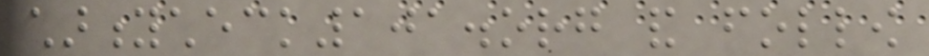charitycheck101.org and follow
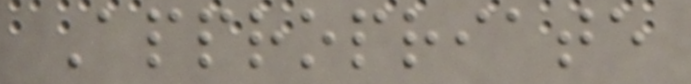Appropriate
